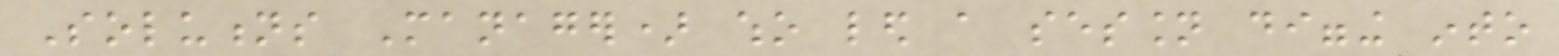Solutions Manager) who led a session digging into
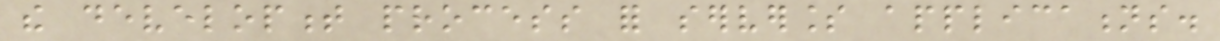the development process for serverless applications.
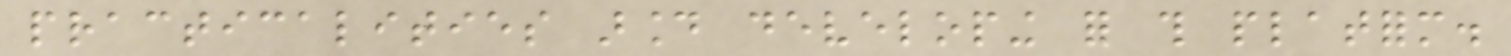practicalities around developing for this platform.
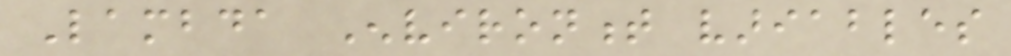Lambda Environment variables
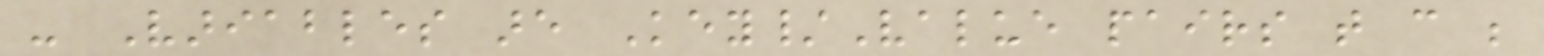- Variables are Key/Value pairs that can be
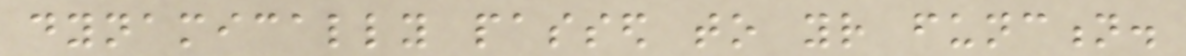dynamically passed to your function.
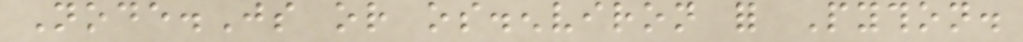Node.Js or os.environ for Python.
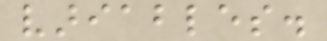variables.
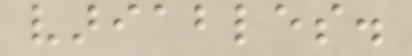variables.
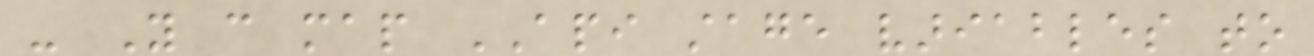- You can map API stage variables to
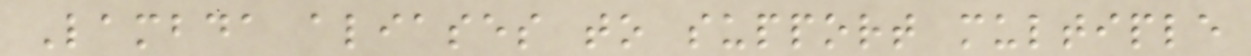Lambda aliases to support multiple
